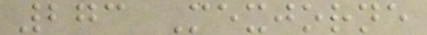273 Mexjorne
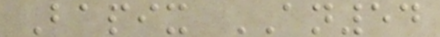Bapix AN54
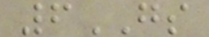6GS
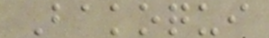Bakoqui
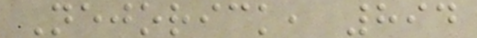Nejorick, 894
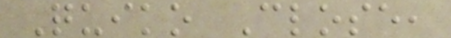Quiko Close,
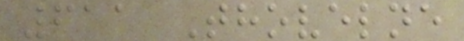611 Thovelne
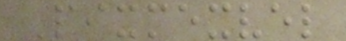Pixmexvel
